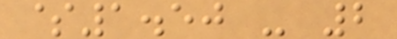$1.50 - 2
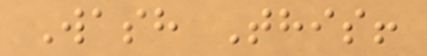Wash This!
